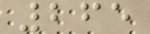265
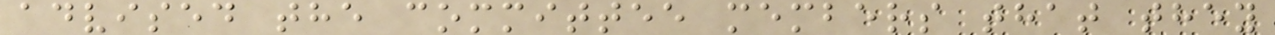advised the committee members that they
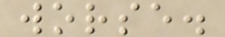worse.
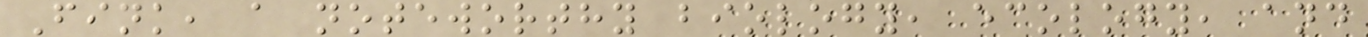Fink, a noteworthy biology, ecology, and
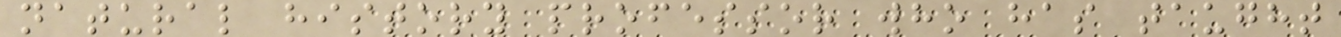natural history professor who has taught
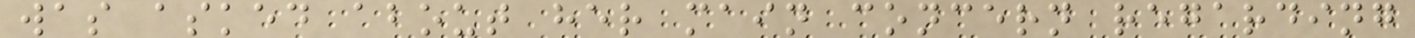was asked about her main concern regarding
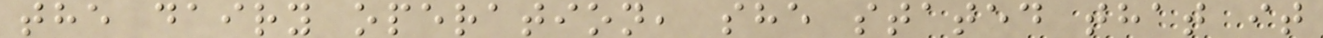the dairy operation, she stated that it
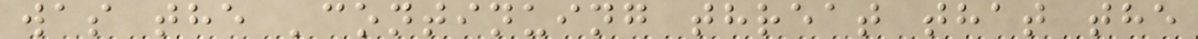was the 'continuing threat that the
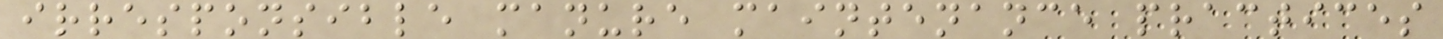irresponsible manure maintenance practices
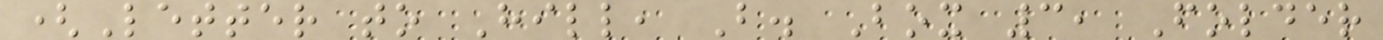(Letter to Hill, B. Box 3, Folder
